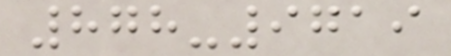878-9719
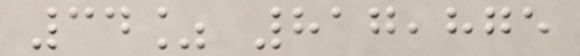34% 817,875
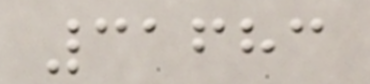31683
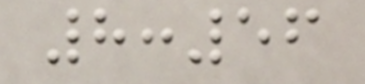8:56
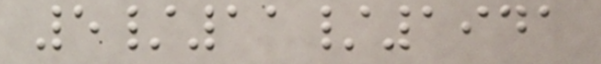5/11/1941
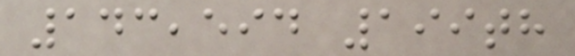143,594 199th
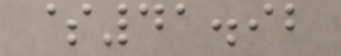$41.92
